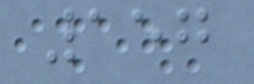157
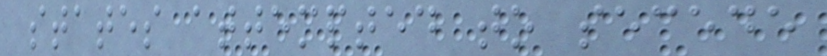states attempted to secede
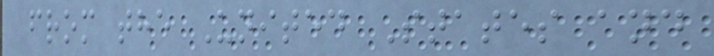from the United States and
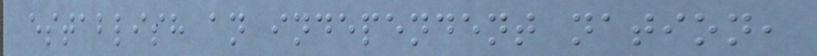establish an independent nation,
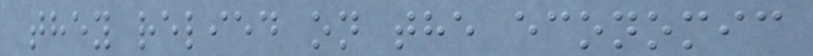they relied on the economic
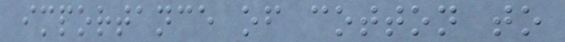importance of cotton to
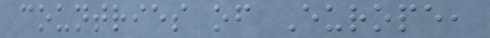countries of Europe,
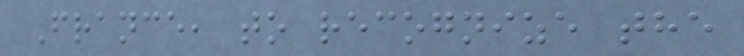France, to recognize the
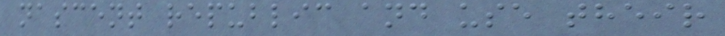nascent republic and use their
